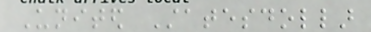United Statesdollar
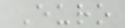Euro
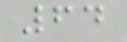64
